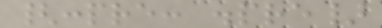{:pre: .pre}
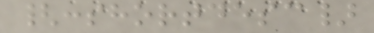{:shortdesc}
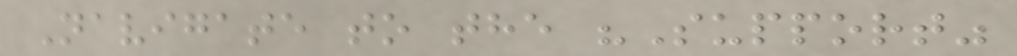Navigate to the "Support"
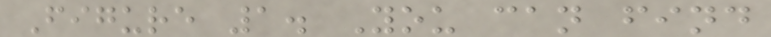Figure 1. You can find
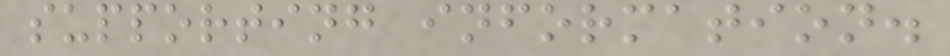supporting information.
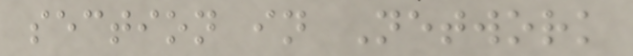section in Network
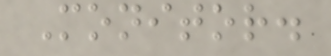Monitor.
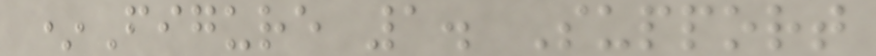*Figure 1. Support
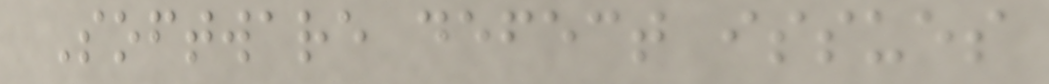Software defect issues
